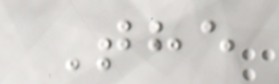The
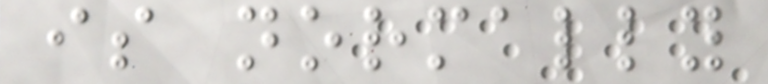is normally
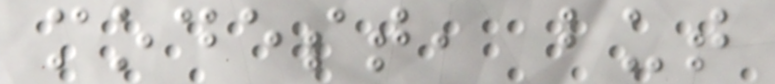modest, but
